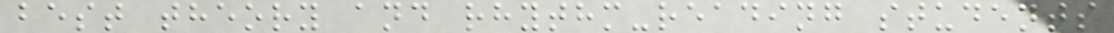best theory and rhythm-reading students
